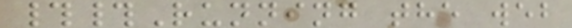##Running the web
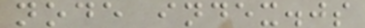node index.js
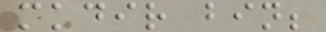mkdir bin;
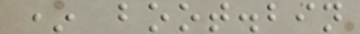* boot.bin
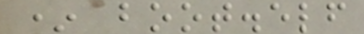* boot.elf
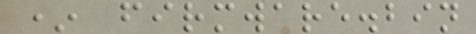* firmware.bin
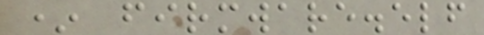* firmware.elf
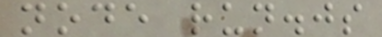node run.js
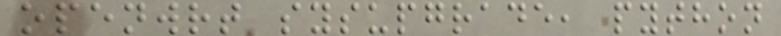openwrt sysupgrade, python
